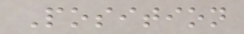Position
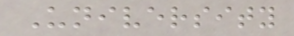University
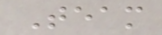Team
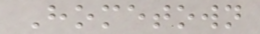Hometown
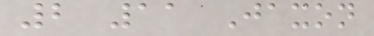2 11 Jaxon
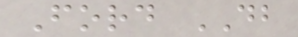Ford DB
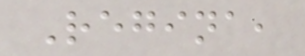Regina,
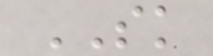SK
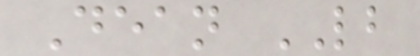Dean LB
